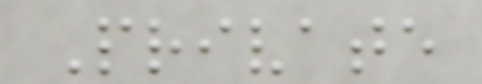Private
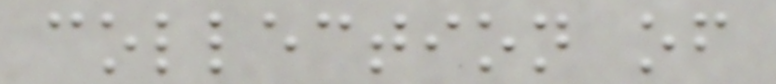collection of
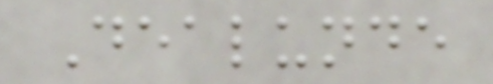Dealunde
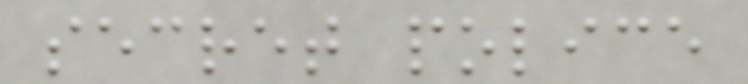secret police
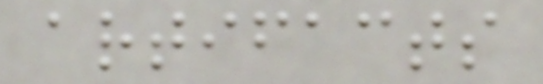artifacts
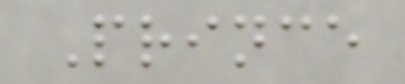Prince
